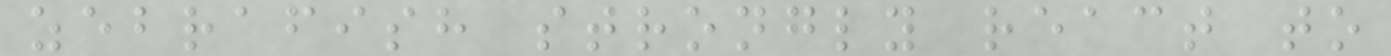zebrafish strongly react to
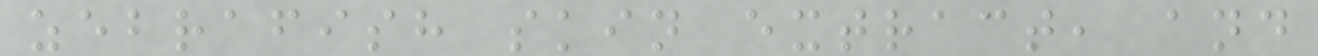zebrafish skin extract, and
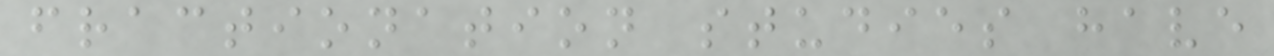fractionation studies have
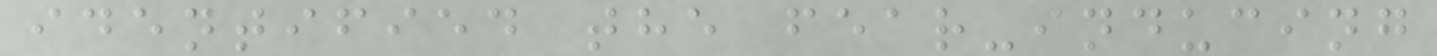identified the fear-inducing
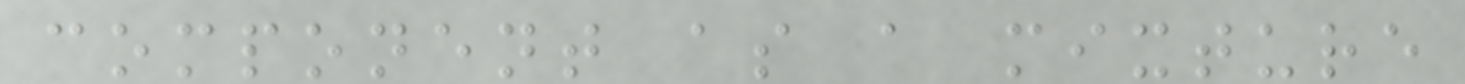component as a mixture
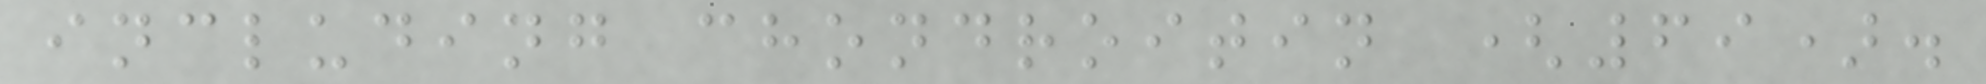including chondroitin (69).
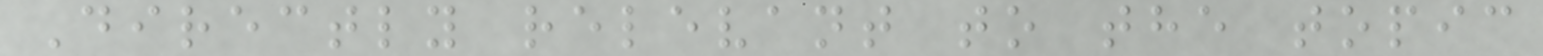Directly relevant to the topic
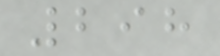298
